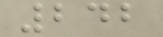242
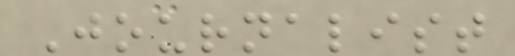Journalist
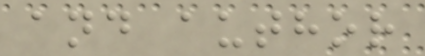and author
